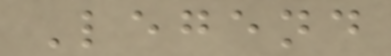Legend
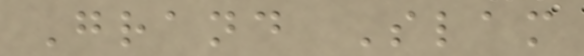Grand Slam
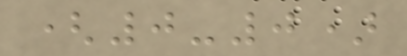(0-0)
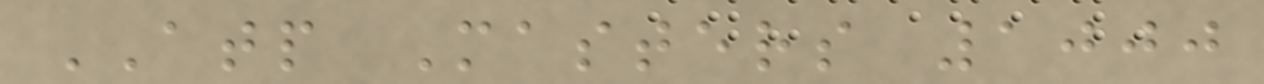ATP Masters 1000
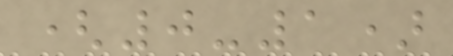(0-1)
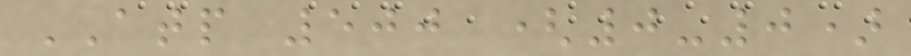ATP 500 (0-0)
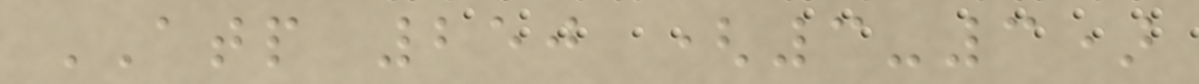ATP 250 (3-3)
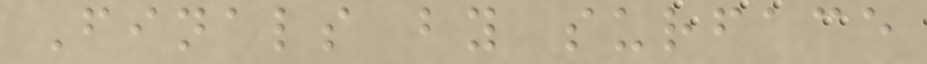Finals by surface
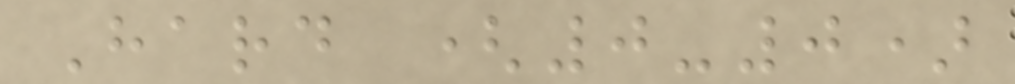Hard (0-0)
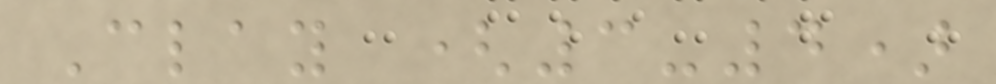Clay (3-4)
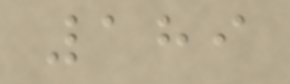189
